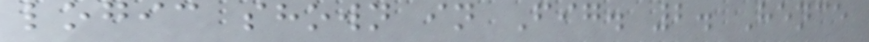logic shown in Fig. 2. Hence
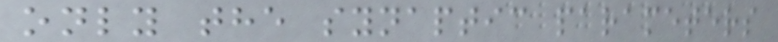only the synaptic parameters
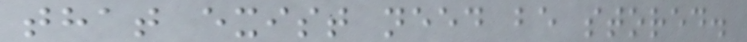that exist need be stored.
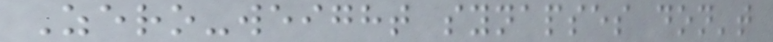Zero-weight synapses don't
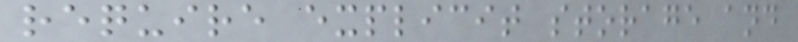require explicit storage and
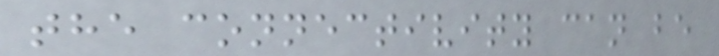the connectivity can be
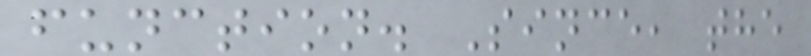function. Since, the
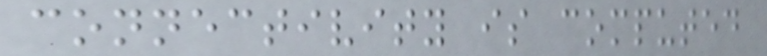connectivity is computed
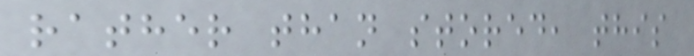rather than stored, this
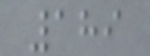189
